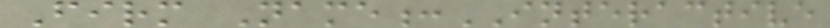Firm Name:INTERACTIVE
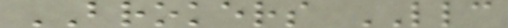BROKERS LLC
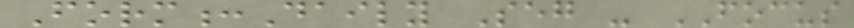Form:Daily Seg - FOCUS
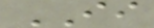II
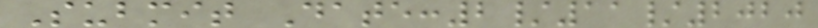Submit Date:2/11/2020
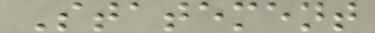Statement
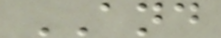AND
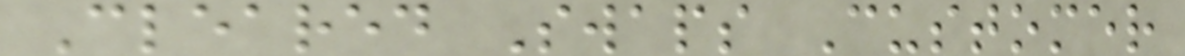Cleared Swaps Customer
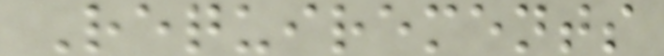Requirements
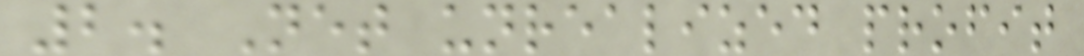2. Net unrealized profit
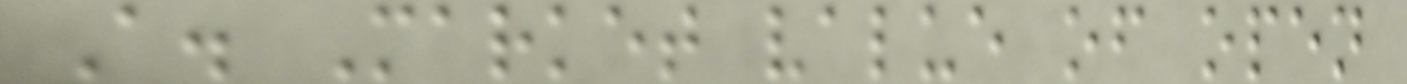A. Market value of open
